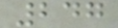247
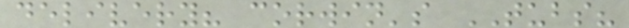delivery? corwin's TUBS?
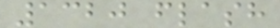1320 flash
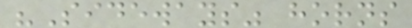"Sideways" horns
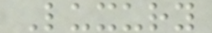Luxury
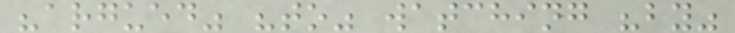"argued" "to" watching "by"
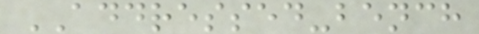ADDRESSED-bench
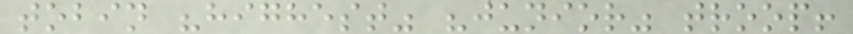tobin "highest" "junior" troop!
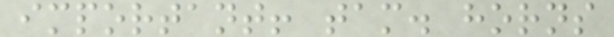important! tam. horns
